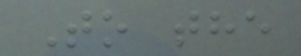To the
